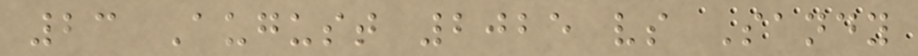23 August 2025 vs Sandy
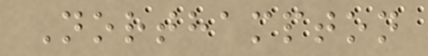Northampton
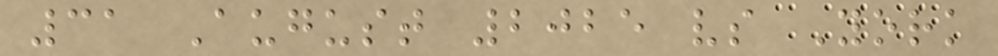31 August 2025 vs York
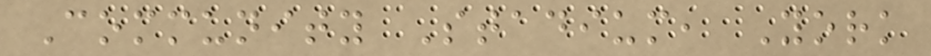Community Stadium, York
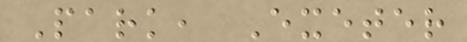Park, Exeter
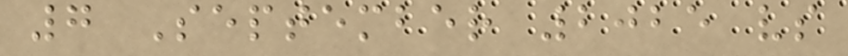7 September 2025 vs
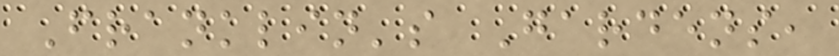Franklin's Gardens,
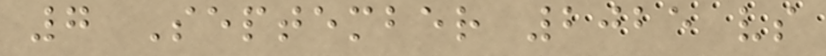7 September 2025 vs
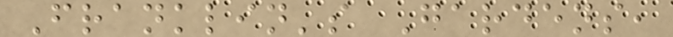Franklin's Gardens,
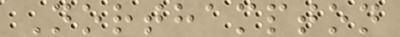Northampton
